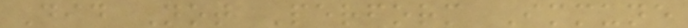Did Not Perform Immune
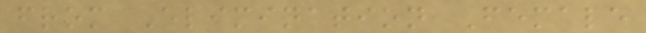from Elimination Female
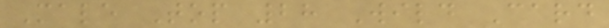Male Top 28 Wild Card
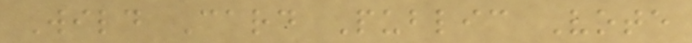Wild Card Public Vote
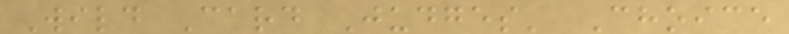Wild Card Judges' Choice
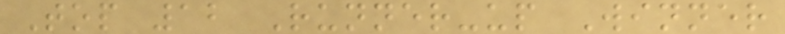Top 12 Runner-up Winner
